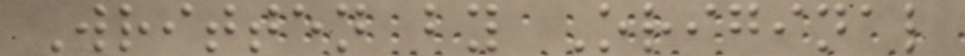Written by Original
